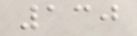130
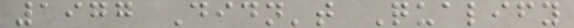1977 Didn't Qualify
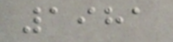1981
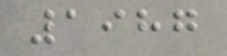1987
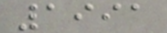1991
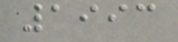1993
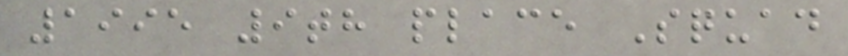1995 9th place Squad
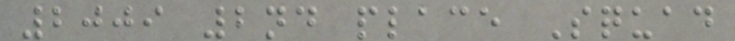2009 2nd place Squad
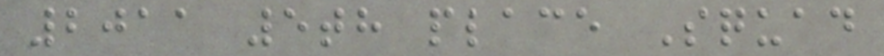2011 5th place Squad
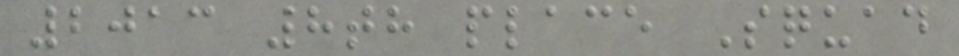2013 8th place Squad
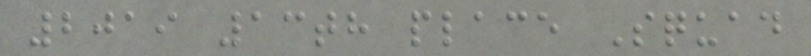2019 13th place Squad
